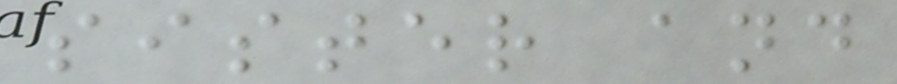sister and
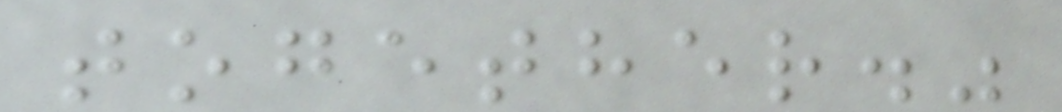together."
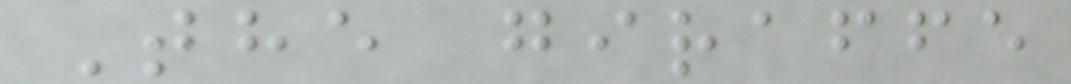The giraffe
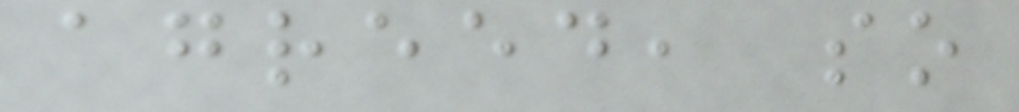agreed, so
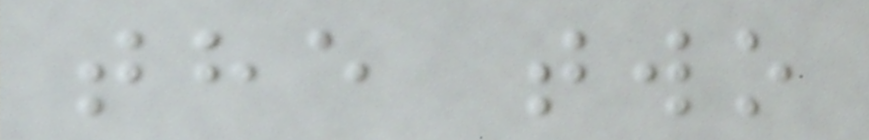the two
